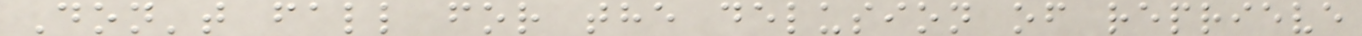Don't fall for the delusion of reprieve
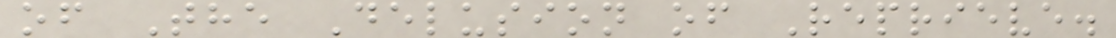of The Delusion of Reprieve.
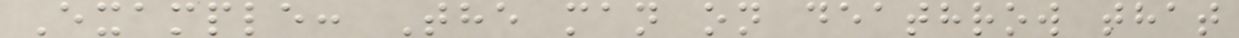Example: The man on deathrow that
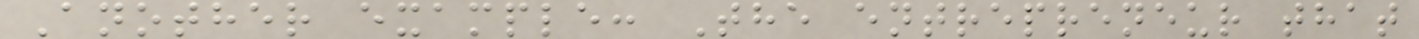Another example: The entrepreneur that
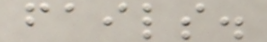fails.
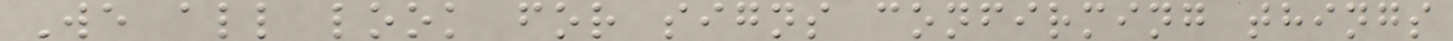We all look for signs confirming things
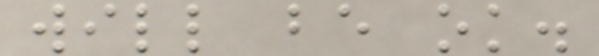will be ok.
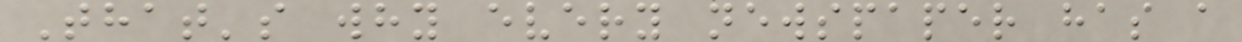That's why every newspaper has a
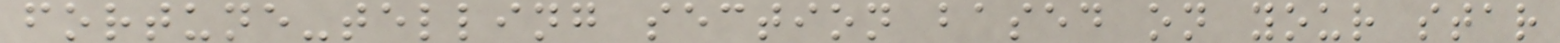fortune-telling section based on your star
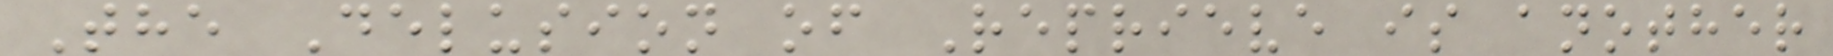The Delusion of Reprieve is another
